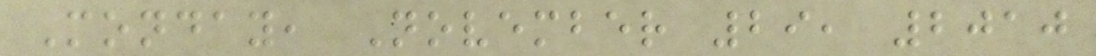Monday, November 29, 2010
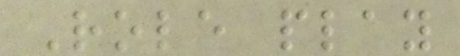Role play
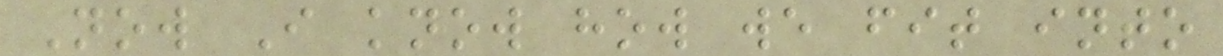Now I know how we fit into
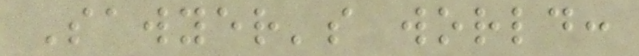Sawyer's world:
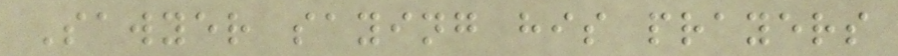Sawyer saying his prayers
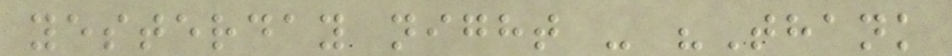yesterday night - "Thank
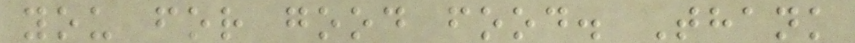you for good food. Thank
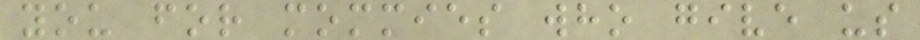you for mommies who give us
